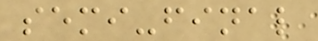semi-final
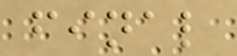final
